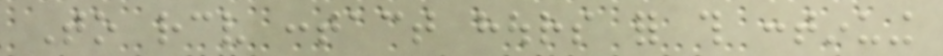To receive contact hours for this continuing
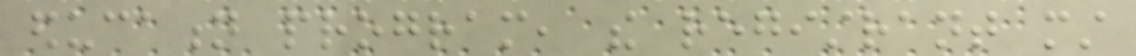education program, the registrant must
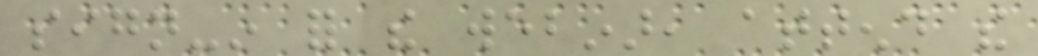sign-in for the webinar, attend the
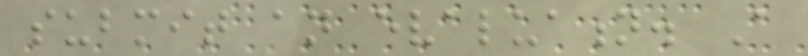submit an evaluation. A
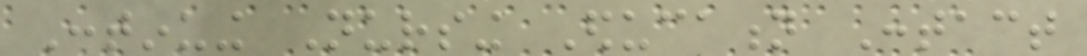Continuing Nursing Education Contact
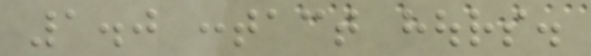1.0 contact hours.
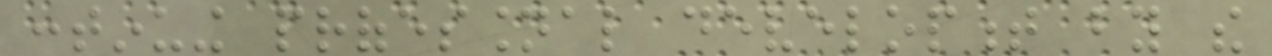continuing professional development by the
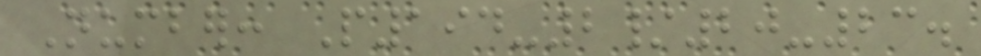Number: P194-2/20-23.
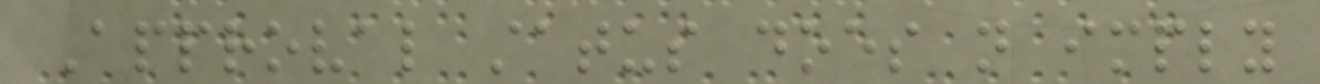Approval status does not imply
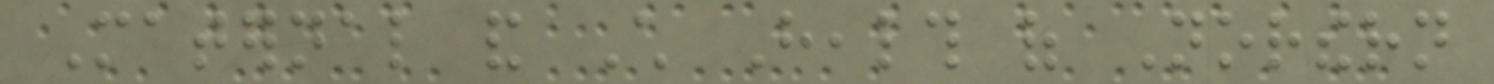Maternal and Child Health of Northern
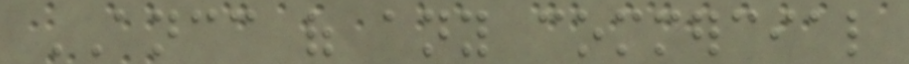ANCC of any commercial
